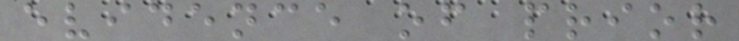evidence of prior
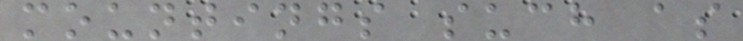mountings such as
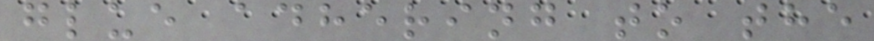glue adhering to the
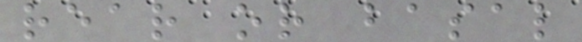rear or basal
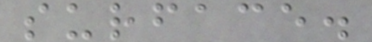surface.
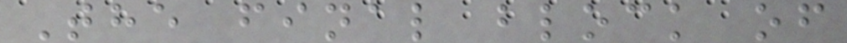The final block of
